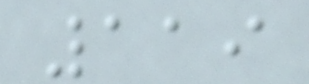119
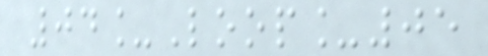04_Loop_05
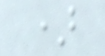)
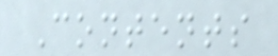Contents
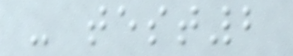- test2
